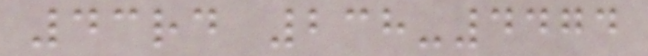43rd 238-4474
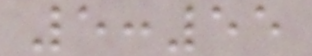5:55
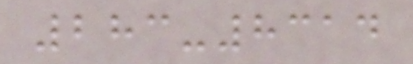283-8314
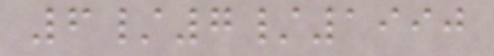6/7/1990
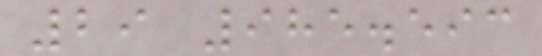29 985.593
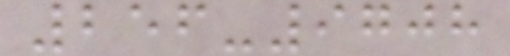256-9708
